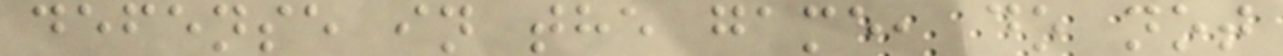defense in the game, do not
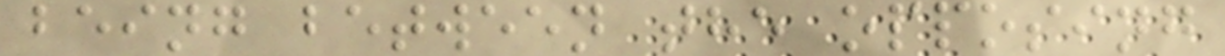being between the opposing
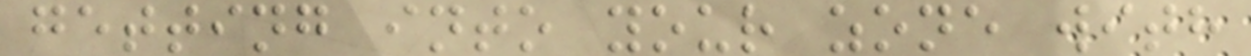getting into your zone with
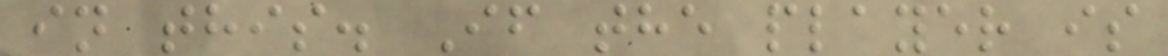in this. If the player is
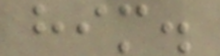him.
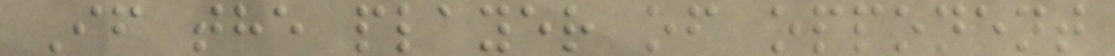If the player of opponent
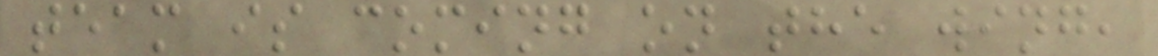team is coming on the wing,
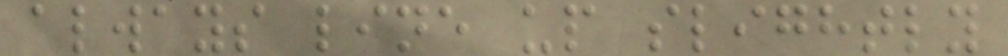always line up slightly
